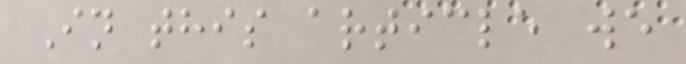In this article we
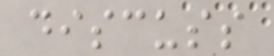discuss
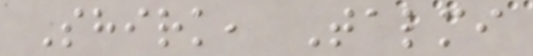Shirk, Talmi
